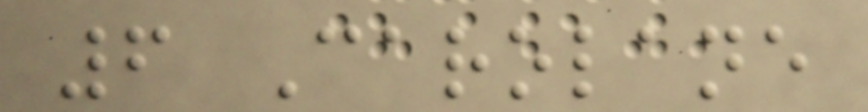6 Carolane
